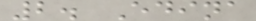2. Edina
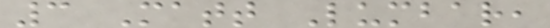3 Matt Lumbar,
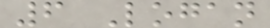6 Logan
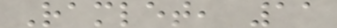Ramlet, 11
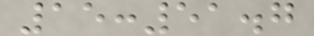15:51.7
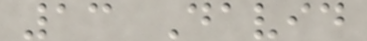13 David
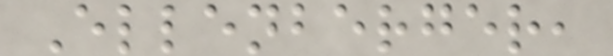Ellenberger,
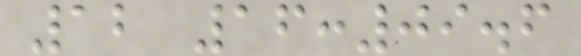12 16:09.6
